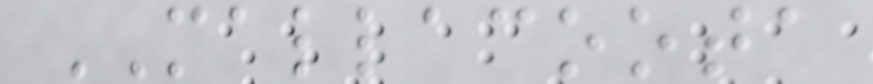MALLACOOTA
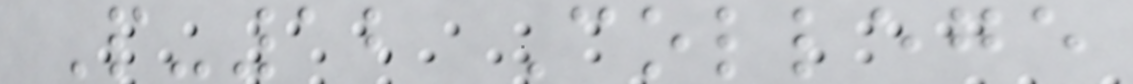P-12 College
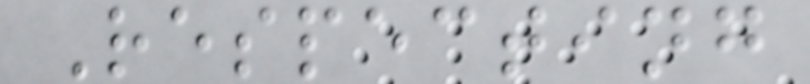Respecting
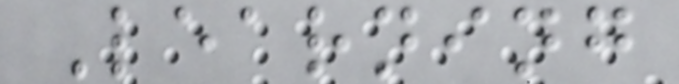Learning
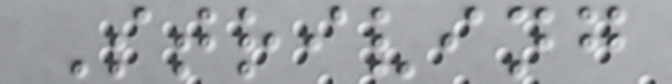Striving
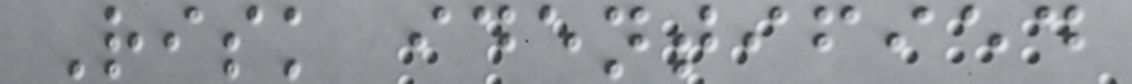Risk identified
